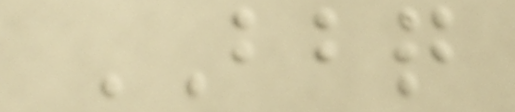BBQ
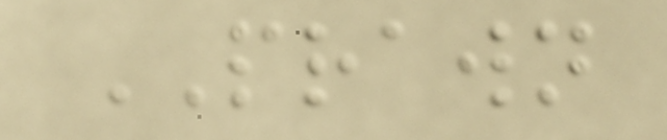PRAWN
